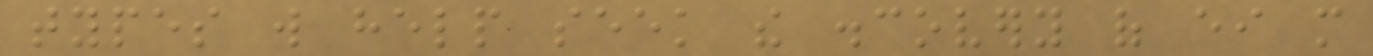types will help seek the discovery of either more
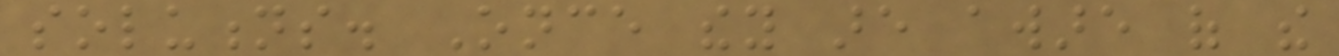solutions. Once they are aware of the
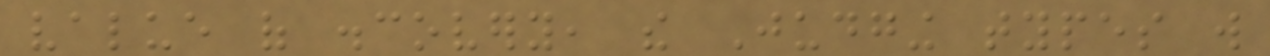value of discovery, the Judging types will
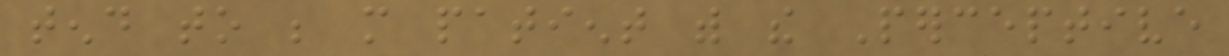tend to be more patient with the Perceptive
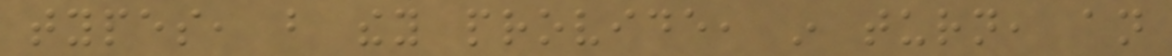types, but they provide, in turn, an
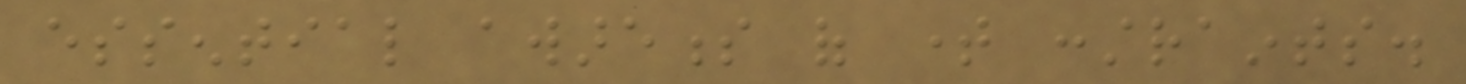essential awareness of time constraints.
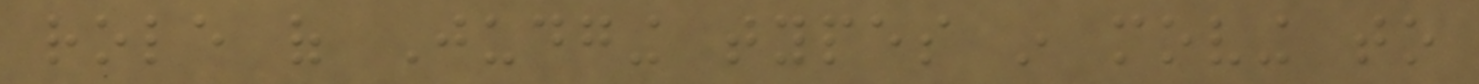role of Judging types in moving to
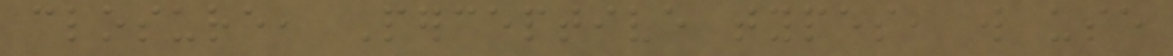closure, Perceptive types, will use
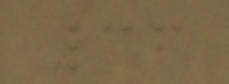36
